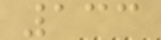133
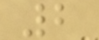2
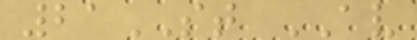21ST AV
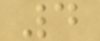4
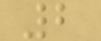2
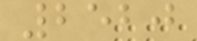2520
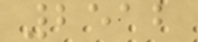2512
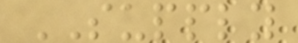SUPPLY
